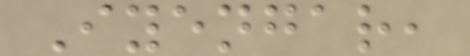Iyengar,
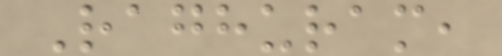Raghuram,
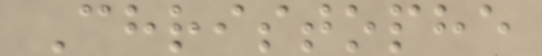Christophe
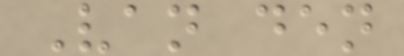Van den
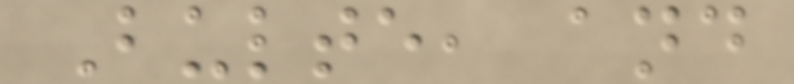Bulte, and
